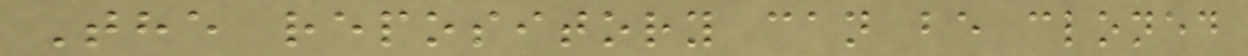The repository can be cloned
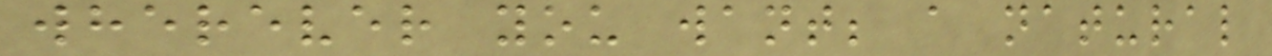wherever you want; a natural
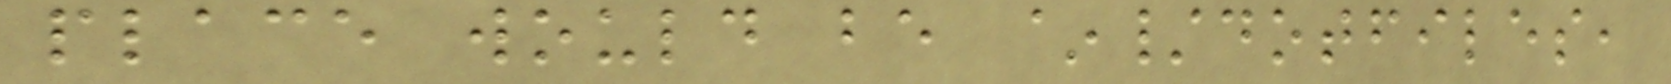place would be ~/dotfiles,
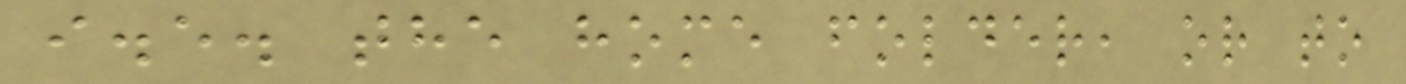i.e. the home folder, or to
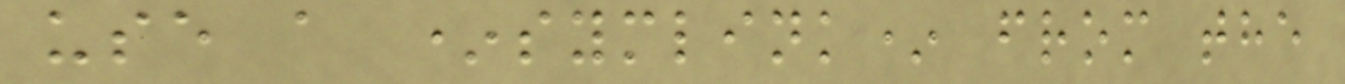use a *symlink* from the
